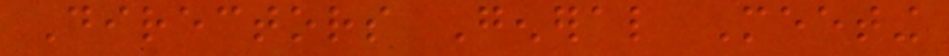Directors General Meeting
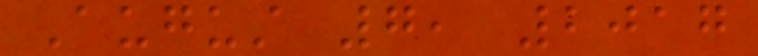August 7, 2017
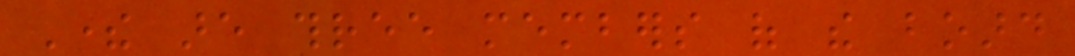There are three members of the board
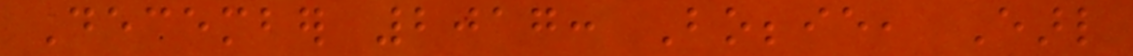December 2017: Bobbie, Earl
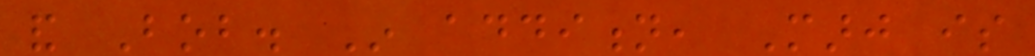and Bob. In addition, Marj is
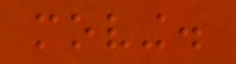moving.
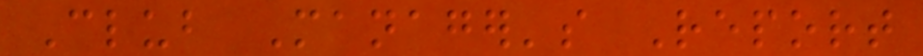Club Manager's Report
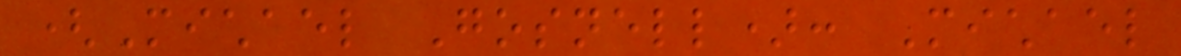(Michael Gosnell): Michael
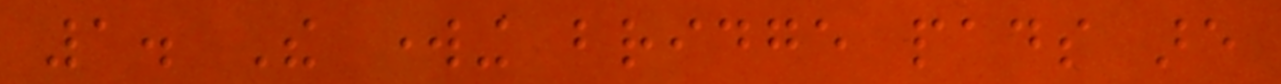1. The working bridge pads are
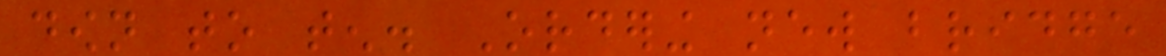down to ten. Ordering new bridge
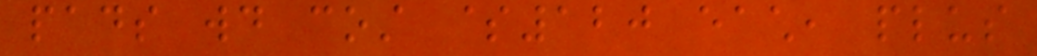pads would cost $120 each, plus
